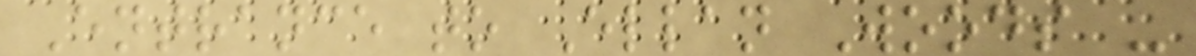Entrance to Ellan Woods -
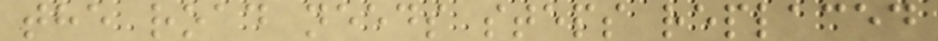the road needs steps replaced
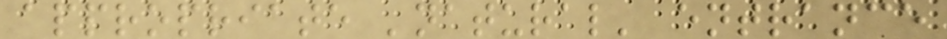appropriate 'natural' entrance
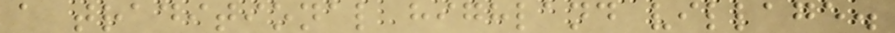a traditional highland village.
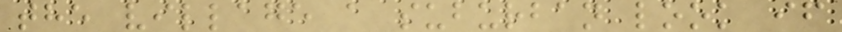the village a suburban look if
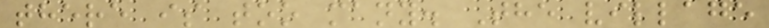there is too many. The village
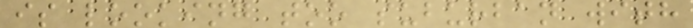is looking too suburban with
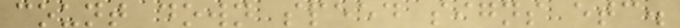count down speed signs etc.
